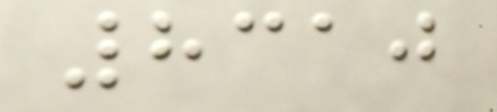8310
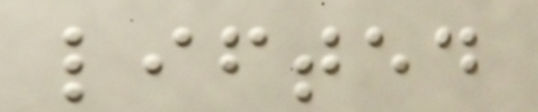lifted
